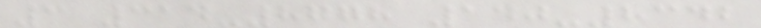3 314-8778 140-8342
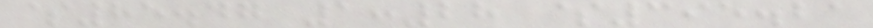$85.47 1:28 $395.21
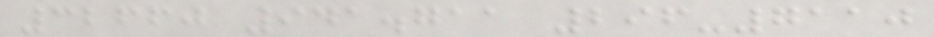32660 941.711 296-7110
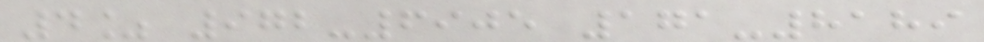4% 972-6905 171-8189
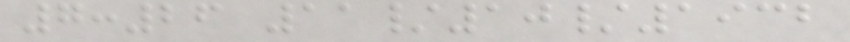7:26 11/10/1932
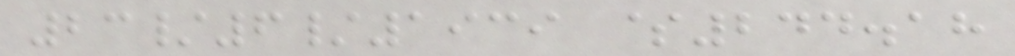23/6/1939 $244.18
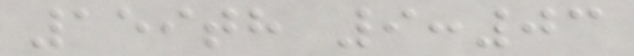159th 9:03
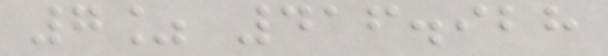7% 416.928
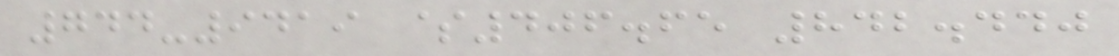744-9419 $406.65 842.440
